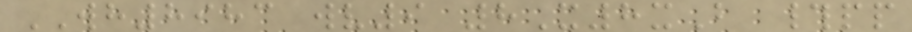WH8983 wv9 8X8xB #pp
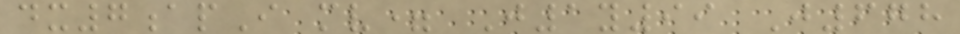dx7apI mv= J1y99 J678
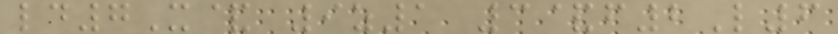ld7X& 9z1 3&f2L6
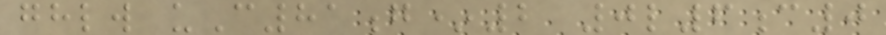ghlw uC81g*2 0l6c0
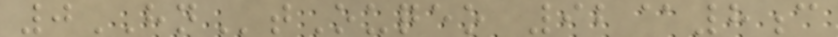0HNtOuqeo 92@8c
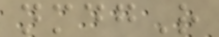nmdgR
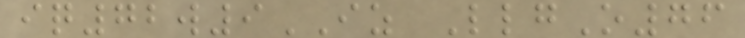iq72w9IZ LlgO76
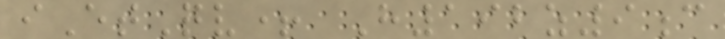iEtQv+ H192z9c
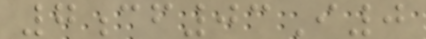7cf03I0
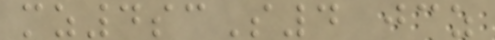mz4scS4 jcz
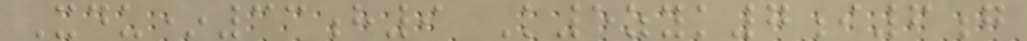Xdu*33h9 K5zyk7i6g
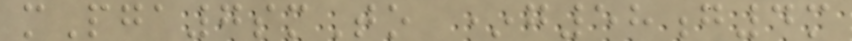mPga7smTo *g58g4m
